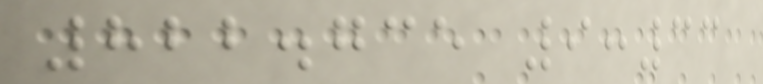822.735 9:33
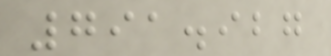791.927
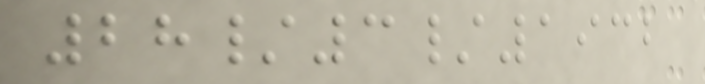28/3/1932
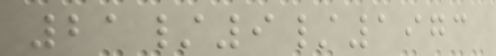21/9/1973
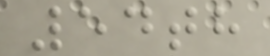54th
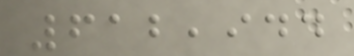612,944
